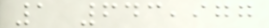1 643,977
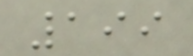199
